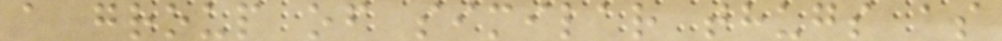a group of similar thugs as
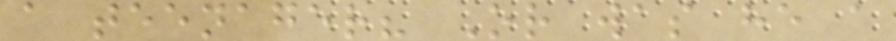a teenager? Or was he a
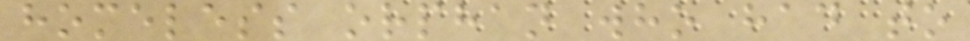homeless orphan who had to
